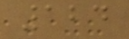124
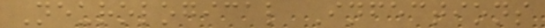Neurological Infections
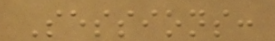Sessions:
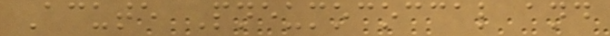Acute Pneumococcal and
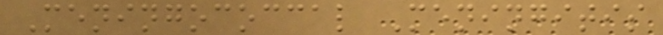Meningococcal Meningitis
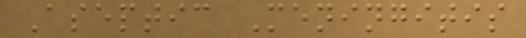Aseptic Meningitis
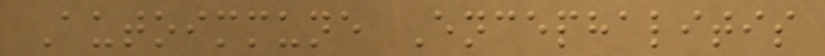Autoimmune Encephalitis
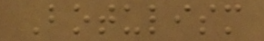Botulism
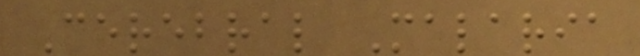Cerebral Malaria
